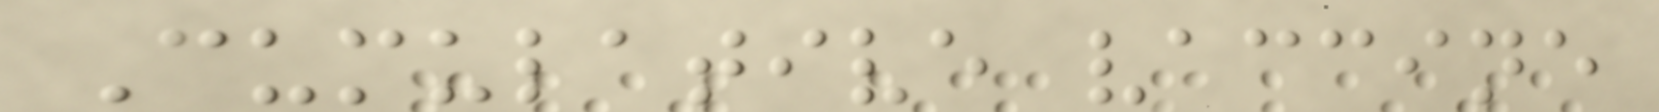Cumulative vaccine
